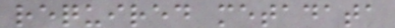required metadata
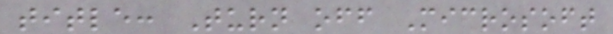title: Turn off Microsoft
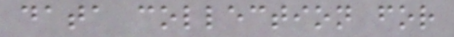data collection for
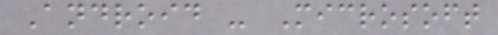Android - Microsoft
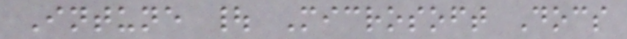Intune | Microsoft Docs
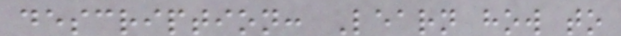description: Learn how to
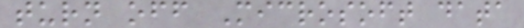turn off Microsoft data
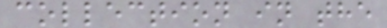collection in the
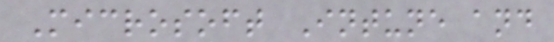Microsoft Intune and
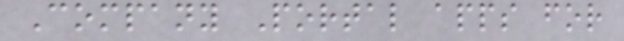Company Portal apps for
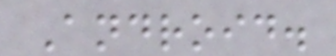Android.
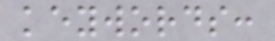keywords:
